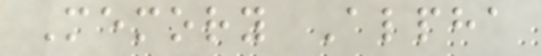Memory Alpha
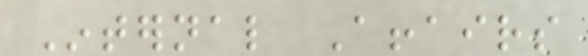Internal Affairs
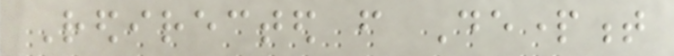Redirected from Department
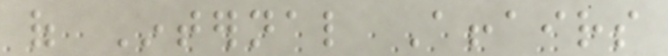of Internal Affairs
